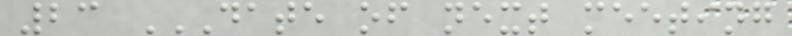23 DATE OF NEXT MEETING
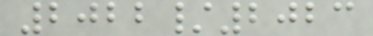2022/2023
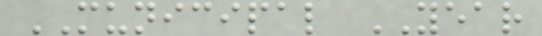MUNICIPAL YEAR
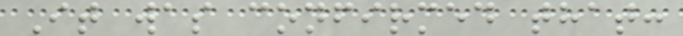It was confirmed that:
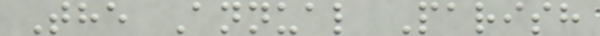The Annual Parish
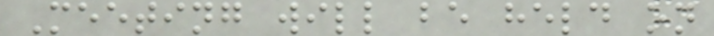Meeting will be held on
